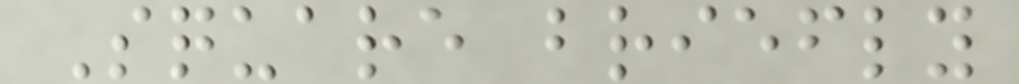Square briefly
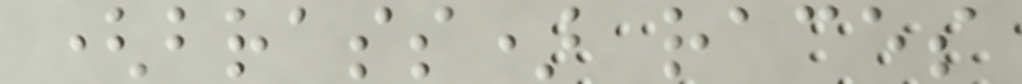(brass) races
